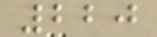220
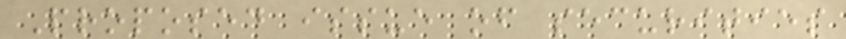Proposed issue of securities
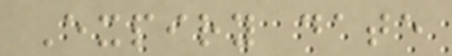Expiry date
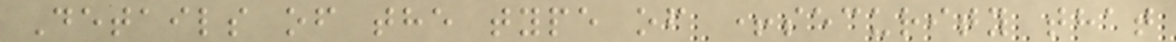Details of the type of +security that
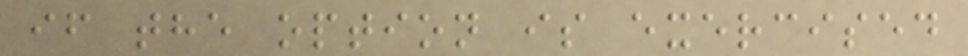if the option is exercised
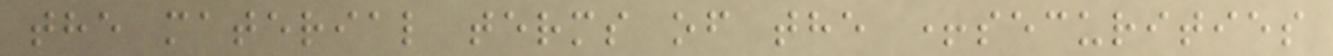the material terms of the +securities
